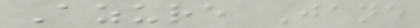Azure Jane
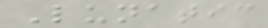Lunatic
